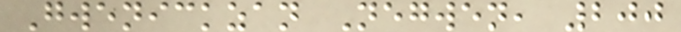Gwenickzan Negwen, 200
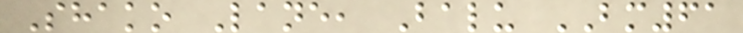Shako Lane, Balu BM61
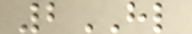2HL
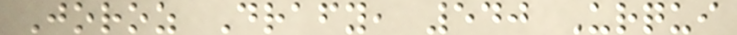Joroz Drafy, 540 Urqui
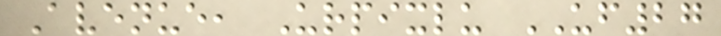Avenue, Urpixlu UF27
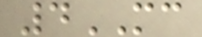4MC
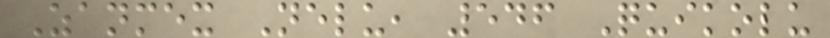Zanmex Nelu, 546 Quikolu
